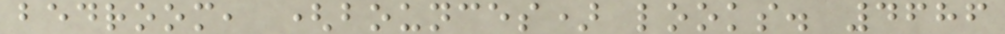bedroom, (bounces) looks. 4686
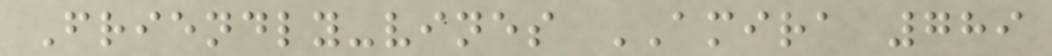Friendly-vines AMIRA 789
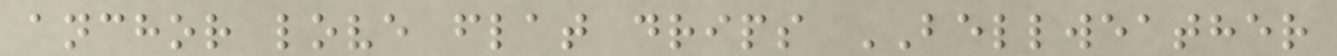anchor love flat drips BELLWEATHER
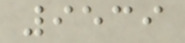9539
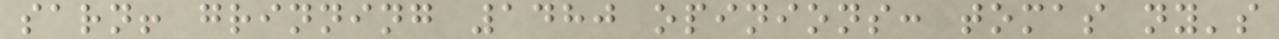sarn! grinning 1480 opinions: tomas ny's
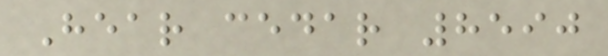Hear cedar 8590
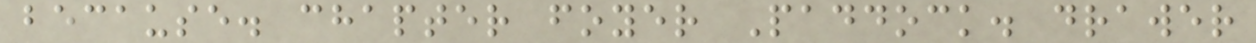because. chapter foyer Paddock. drawer
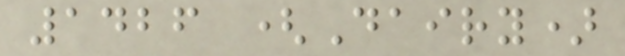1426 (Dairy)
